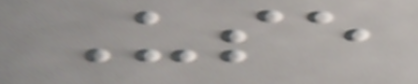Use
